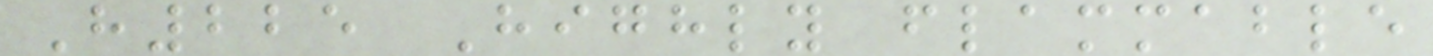H225 Highly flammable
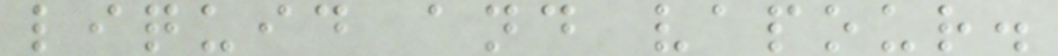liquid and vapour.
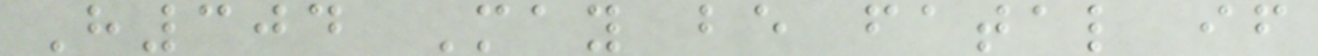H304 May be fatal if
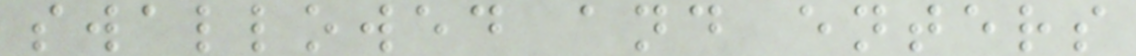swallowed and enters
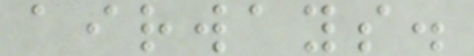airways.
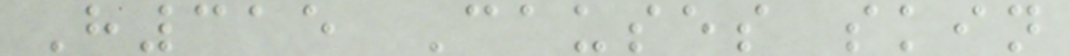H315 Causes skin
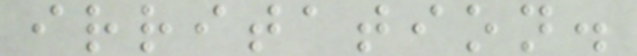irritation.
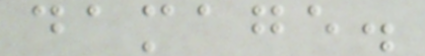damage.
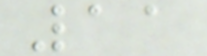11
